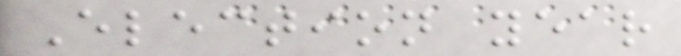Election year
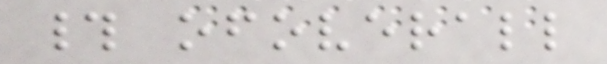# ofoverall
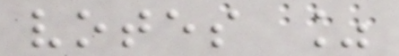votes %
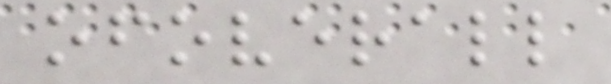ofoverall
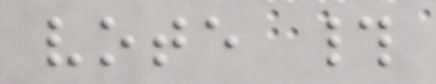vote #
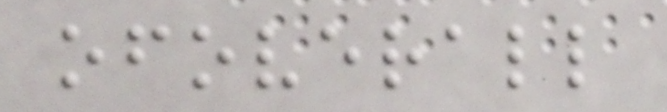ofoverall
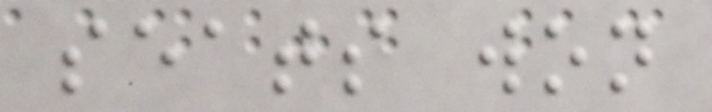seats won
